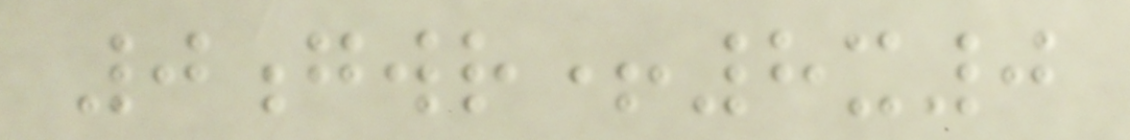0gwr+8x0
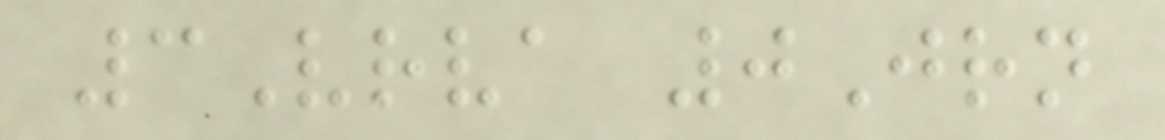3Vrva 0Jrn
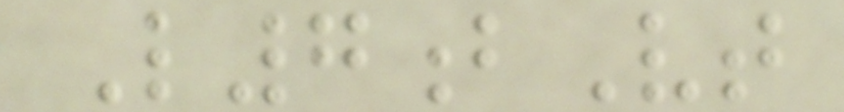L7bVt
